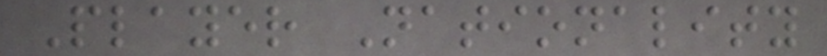Player Nationality
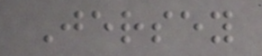Jersey
